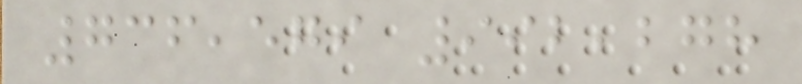736,579 992,278
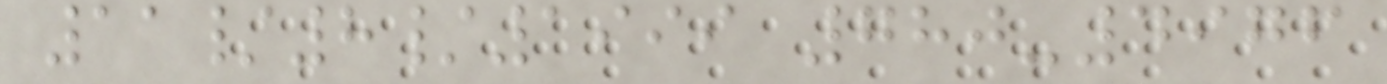11/8/1999 780-4976
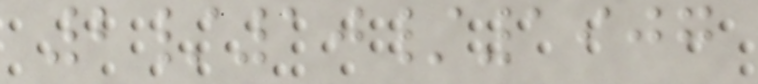2/10/1907
